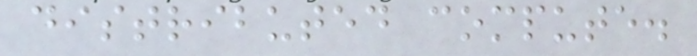distributed compute.
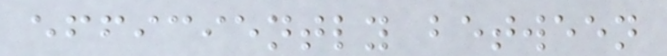efficiently between
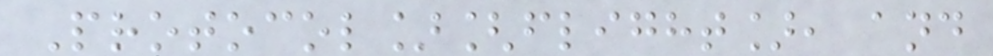Protocol][flight], and
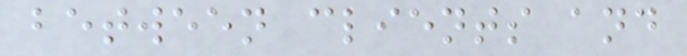between clients and
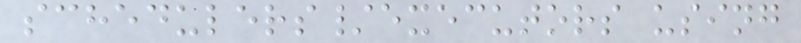schedulers/executors using
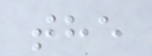the
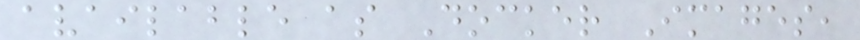available as Docker Images,
